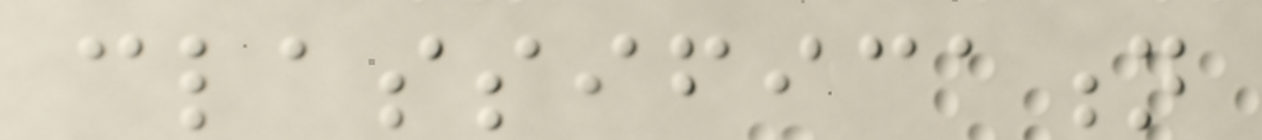classification
